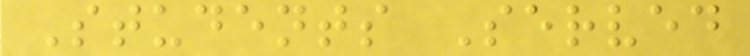Students Served
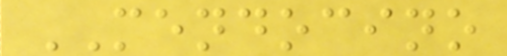MENDOCINO
